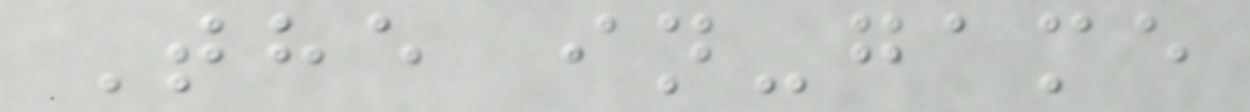The in-game
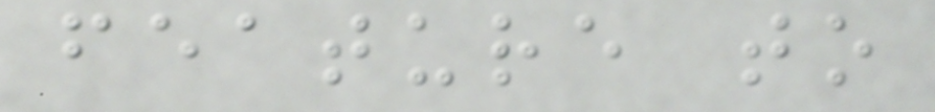feature to
